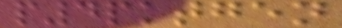p4pktgen
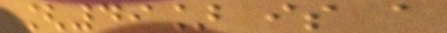[49] is a
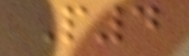P4
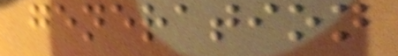generation
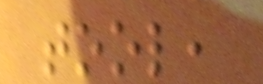tool,
